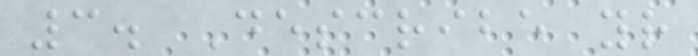3. Describe your
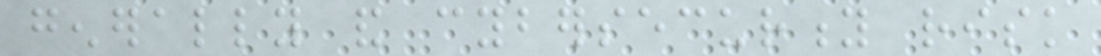generally and cybersecurity risk
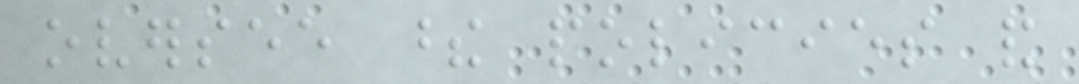oversee these policies and
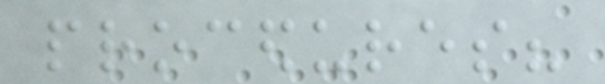procedures?
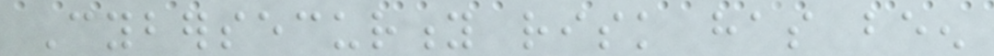Cybersecurity risk has been
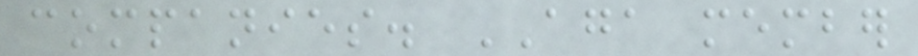companies. AGA member
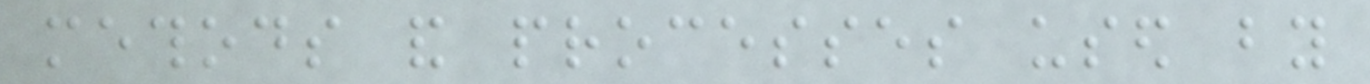methods and processes used by
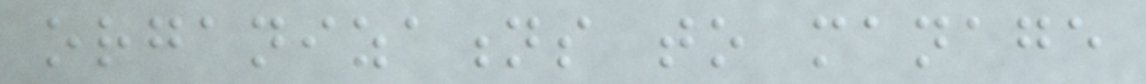organizations to manage
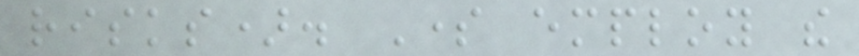risks). Some employ the
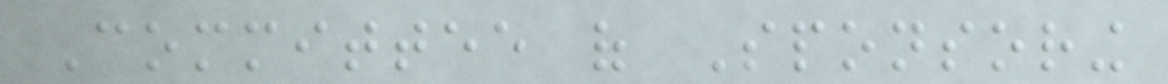Committee of Sponsoring
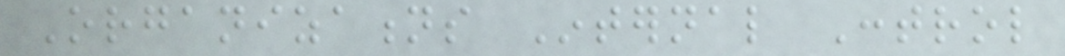Organizations Internal Control
